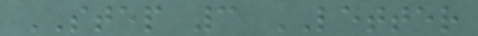STEP 3 LETTER
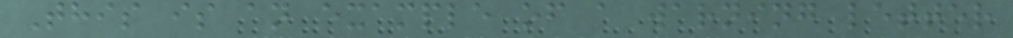This is an example of a warning letter
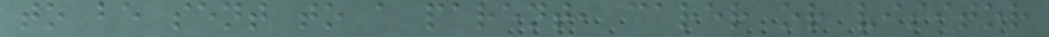to be sent to a parent, carer or visitor
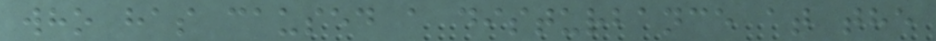who has caused a disturbance at the
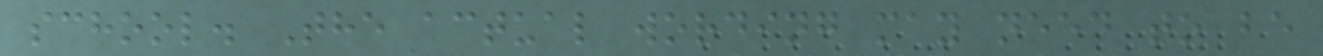school. The actual wording may need to be
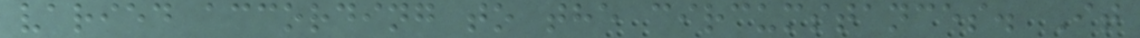varied according to the circumstances. It
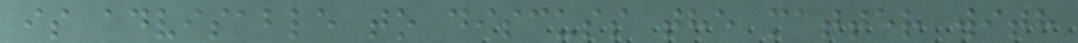is advisable to discuss the matter with
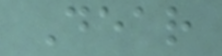Dear
